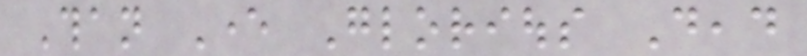Than Ever Glorious Dead
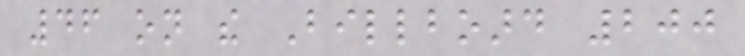46 on the Billboard 200
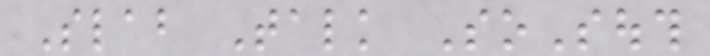Slab Talk SoSouth
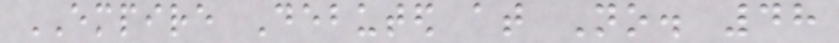EMPIRE Debuted at No. 48
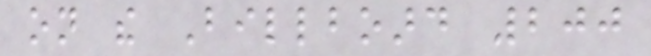on the Billboard 200
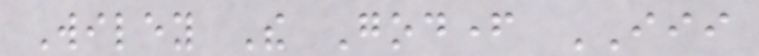Wiley The Godfather III
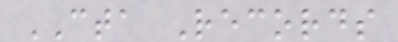CTA Records
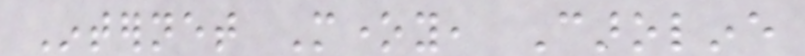Internet Money, Caroline
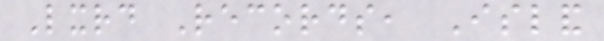Lxrd Records, Island
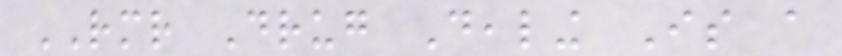RMR Drug Dealing Is a
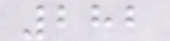282
